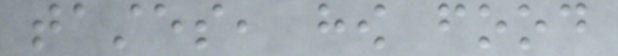tastes, how food
